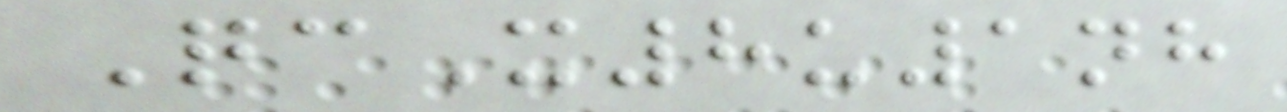QcX8u1nh
